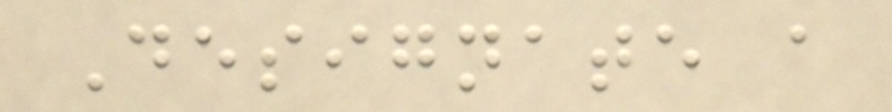Designate a
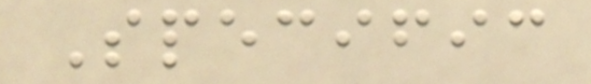Specific
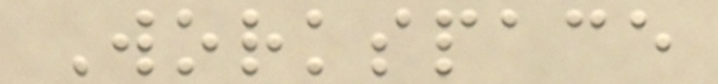Workspace
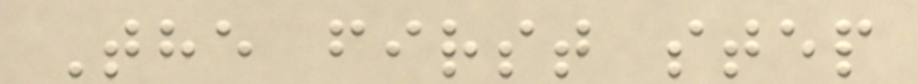The first step
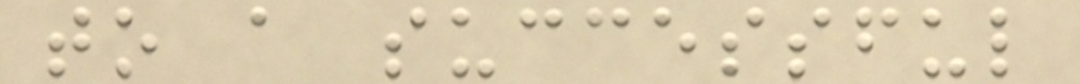to a successful
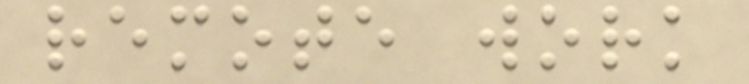remote work
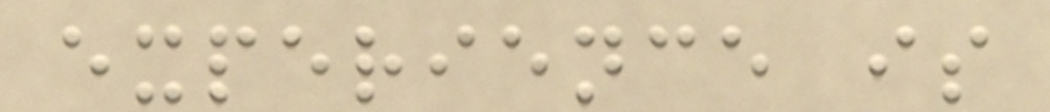experience is
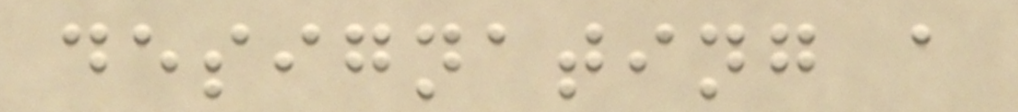designating a
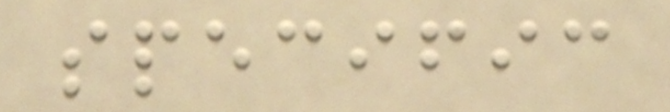specific
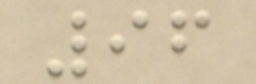96
